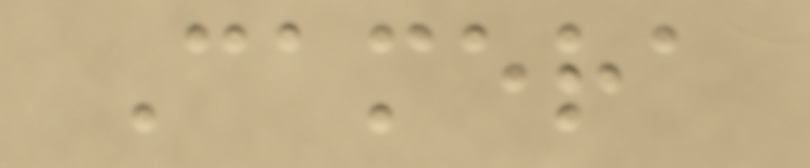Camera
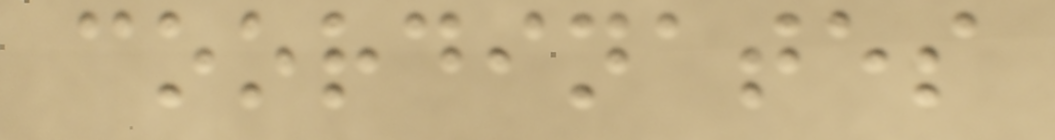coordinates
